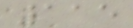115
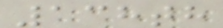138th
